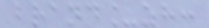brand_zh:
